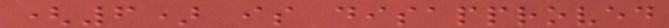(6) is disapproved
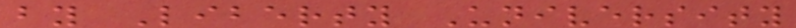by Liberty University
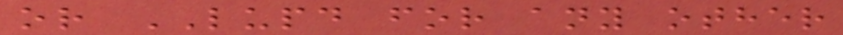or LUPD for any other
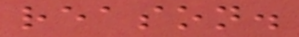reason.
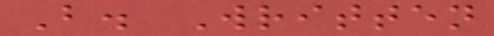B. Written
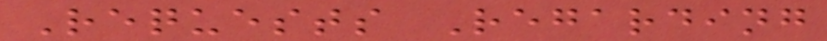Requests Regarding
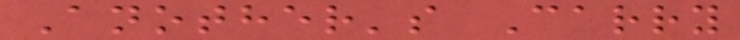Another's Carry
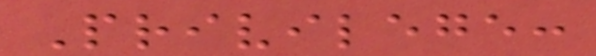Privilege:
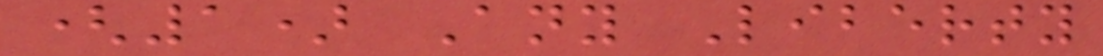(1) Any Liberty
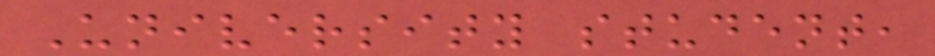University student,
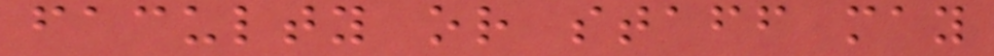faculty or staff may
